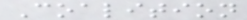Coalition
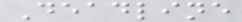Deadline
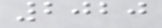2020
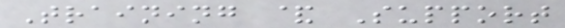Training & Support
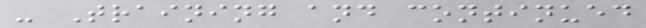- Training and continued
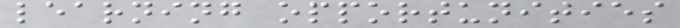learning opportunities
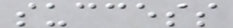success
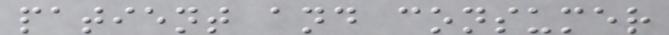patient and consumer
